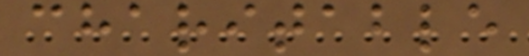charitable
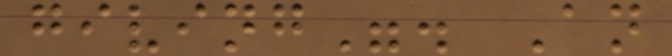giving". An
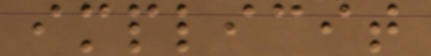implicit
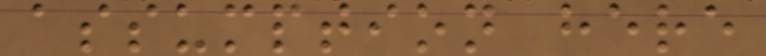assumption here
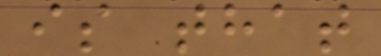is that
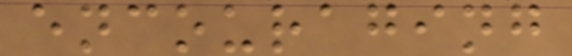encouraging
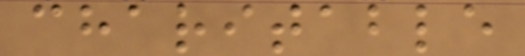charitable
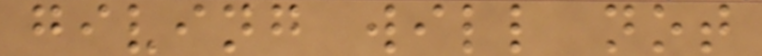giving will not
